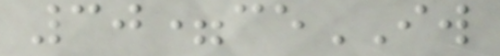30=ceIW
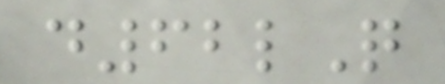d62lQ
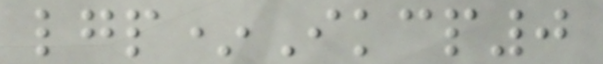lgp*Ikcp0
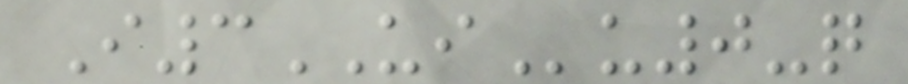I3UIu0-q
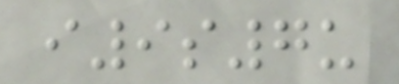i9s7u
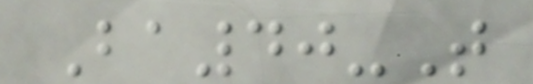Ba40-T
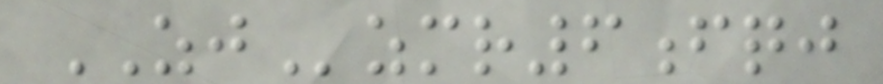ZJzmr6fqj
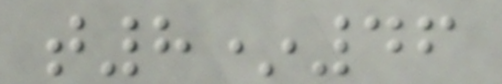t8*46
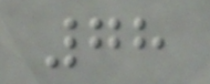78
